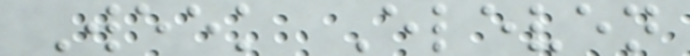Week Eleven
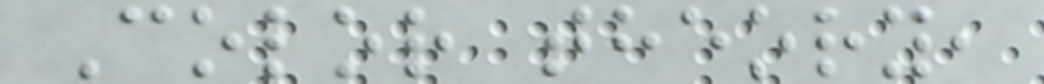Color theory,
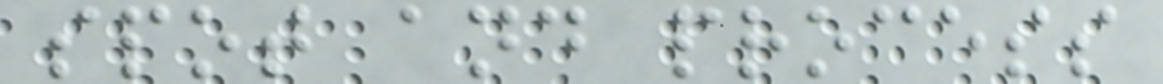spot and process
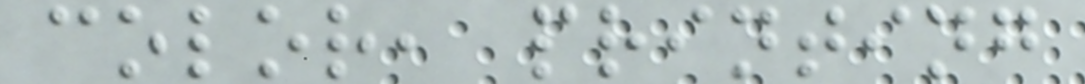color, printing
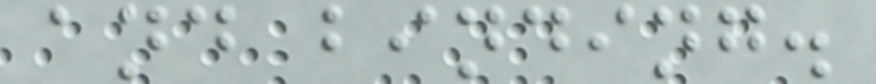and binding.
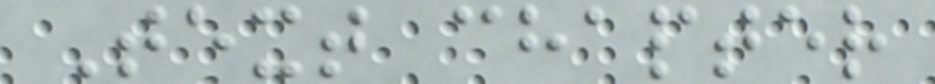Text chapter
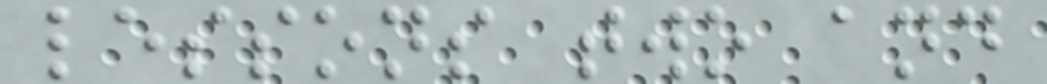lessons two and
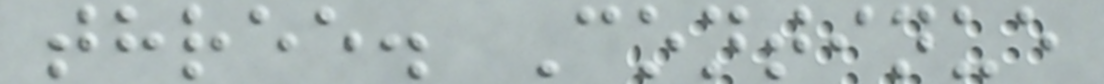three. Continue
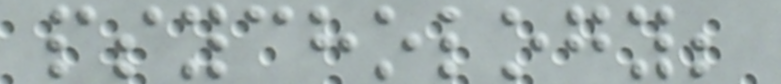psychology;
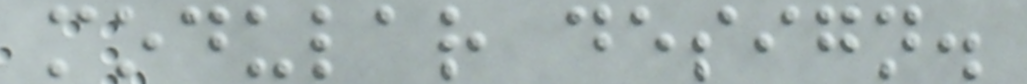modular design.
